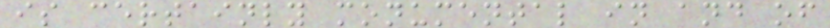is certainly monumental in and of
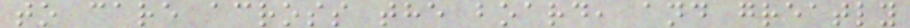to care across the board, and greatly
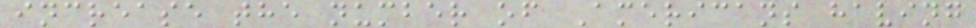increase the number of Americans having
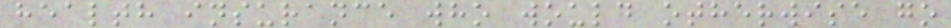health insurance who would otherwise go
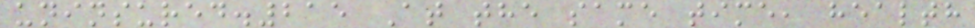uninsured.215 At the same time, health
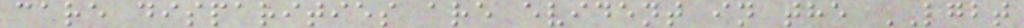care disparities are evident in the LGBT
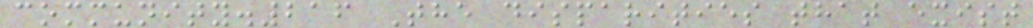community.216 The disparities that exist
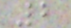2
